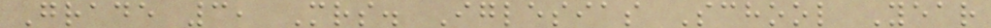Grade 3, Mrs. Iglesias School Year
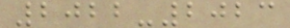2022-2023
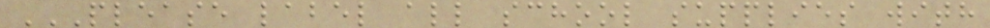PLEASE LABEL ALL SCHOOL SUPPLIES WITH
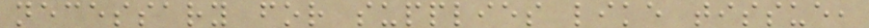necessary for supplies like tissue,
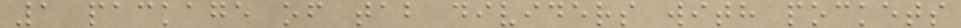1 package of tab dividers with pockets
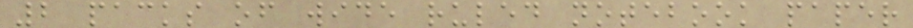2 packs of wide ruled notebook paper
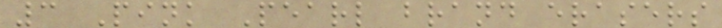3 Pink Pearl brand erasers
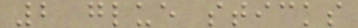2 glue sticks
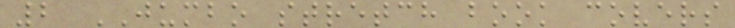2 JUMBO stretch book covers
